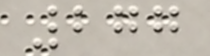277
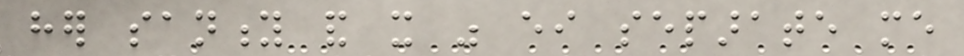her sanity and it was either separate me
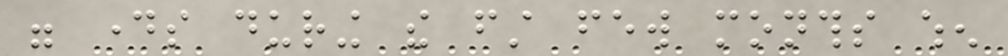were days during the first few months when
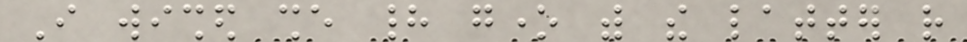I wished she had gone with the latter rather
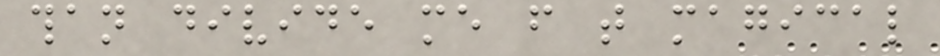than divide me from that magical
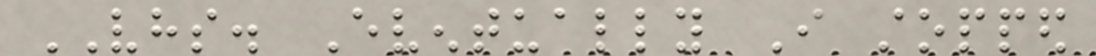VHS. Eventually I stopped
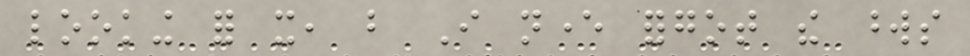looking for it, but I never forgot the words
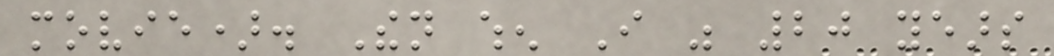movie). Then when I was 20 years
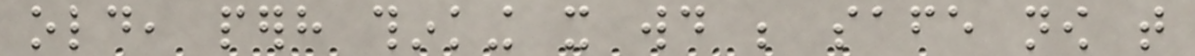old, perhaps thinking it would be safe now that
